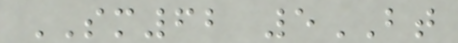SM62 5BT
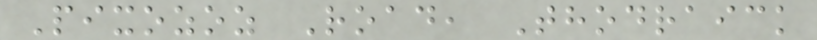Pixozoz Road, Thodraick
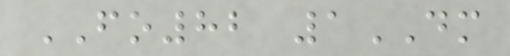FO82 1DM
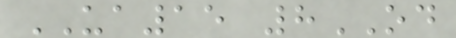UA15 8OD
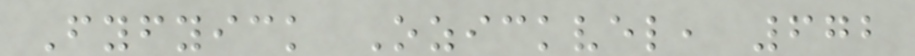Fyfyick Ozickvel, 672
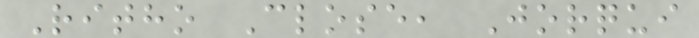Ritho Close, Jorqui
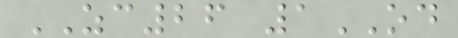ZC26 1OD
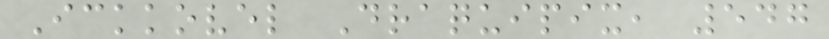Ickkovel Draquipix, 547
